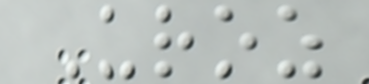Uroz
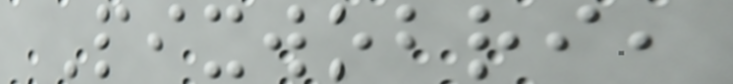Pixwobri,
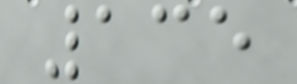135
